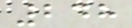248
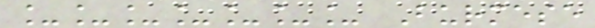_______ Burmese
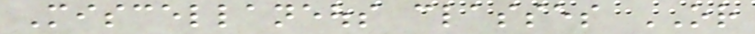Miscellaneous classes OR
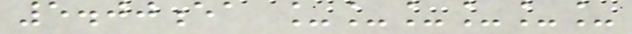5.00ea ______
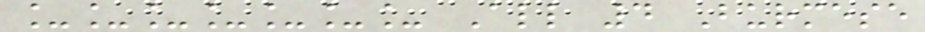_______ All 4 Burmese
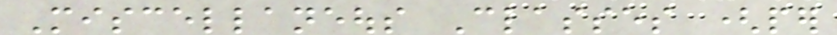Miscellaneous Classes (per
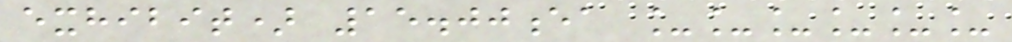exhibit) 15.00ea ______
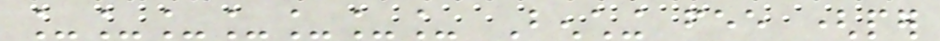_______ Benching fee (per
